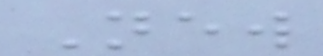New
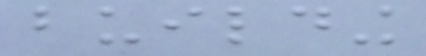building
